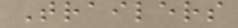Trailers
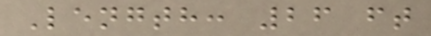Length: 26 ft
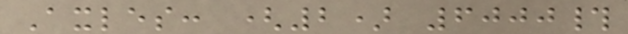Axles: (2) 6000#
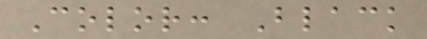Color: Black
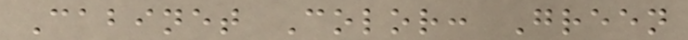Cabinet Color: Green
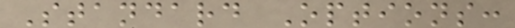Standard Options:
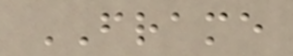FRAME
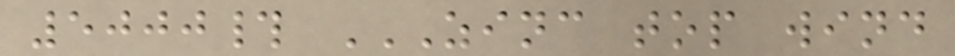5000# ZINC TOP WIND
